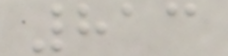813
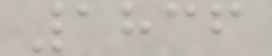1836
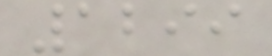1299
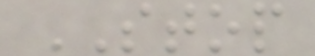STOP
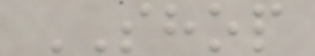SHOP
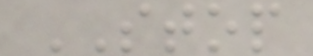STOP
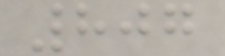807
